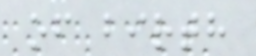of birth
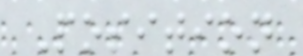Position
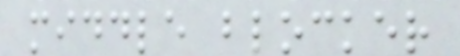middle blocker
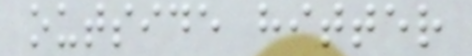outside hitter
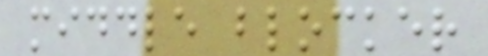middle blocker
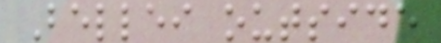Bellei outside
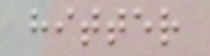hitter
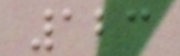123
